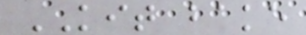KIT bake
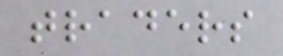traders
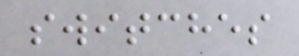switches
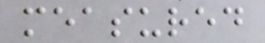measured
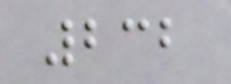232
